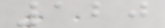120
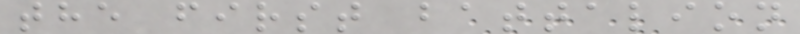the first battalion
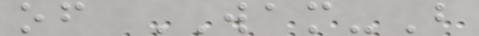of WAM-B
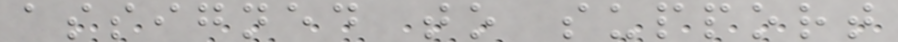assigned to support
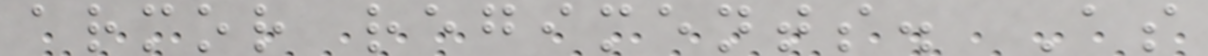armor regiments. As
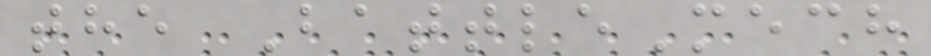the BattleMech
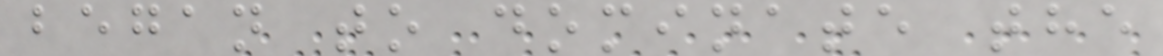began to dominate the
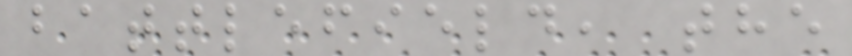battlefield, the
